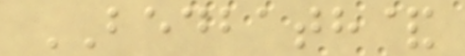BEDBATH&
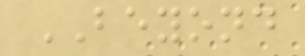BEYOND
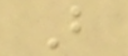B
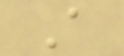A
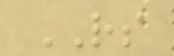RS
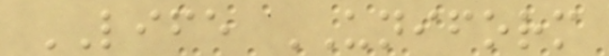LIFE UNIFORM
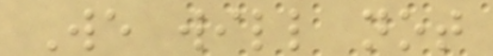We will not
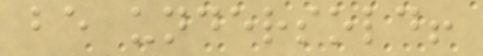be undersold!
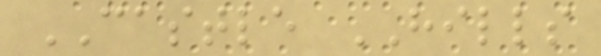CASTLE HILLS
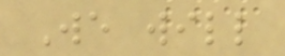We will
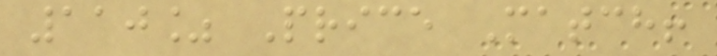110% Price Match!
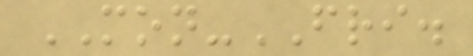MON-FRI.
